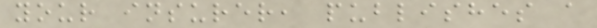your insurer, publishes a
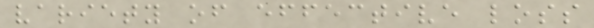variety of effective loss
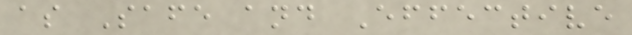as Safe and Effective
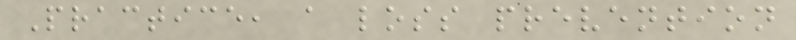Practice, a loss prevention
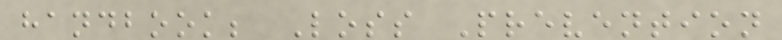handbook; Loss Prevention
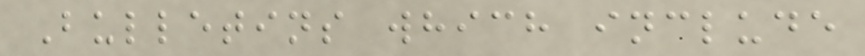Bulletins which include
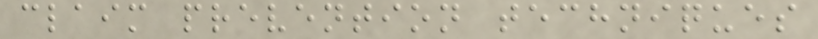claim prevention techniques
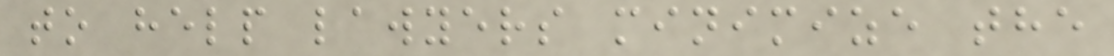to help lawyers minimize the
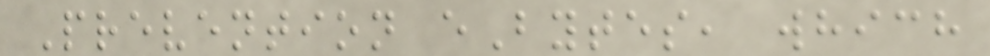Prevention eBytes, which
